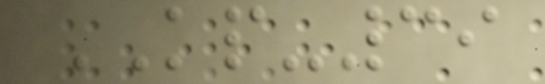KP-39
